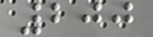200
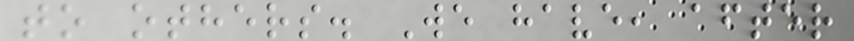to others. We have, after
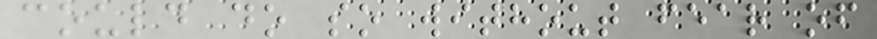could do so without fear of
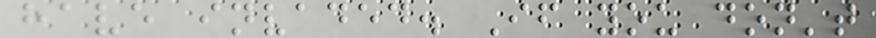have invaded. If you don't
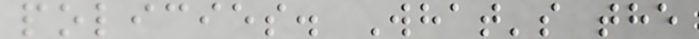policies. What's the
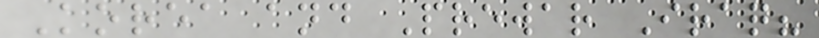Korea and Prewar Iraq?
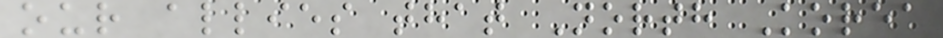our allies that North Korea
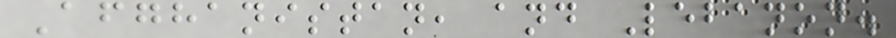Afghanistan, and Lebanon.
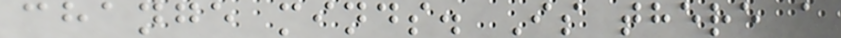change minds. Is there a
